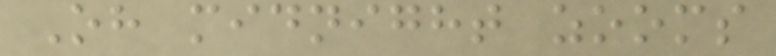Oh midnight zooms
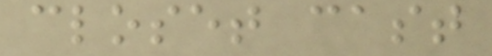closet cast
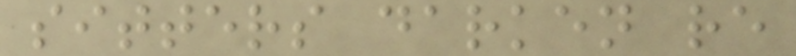sitters darken re
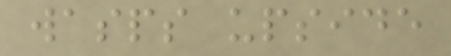wasps upside
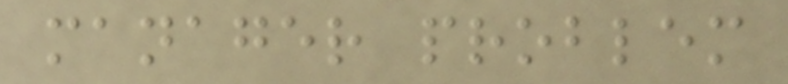manager problem
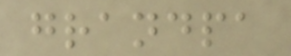grandpa
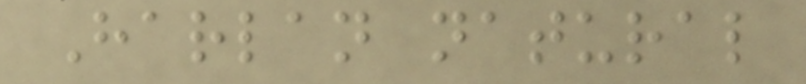Harlan natural
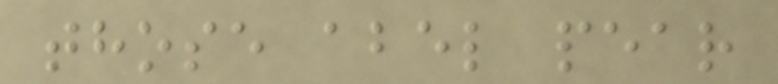those abel pear
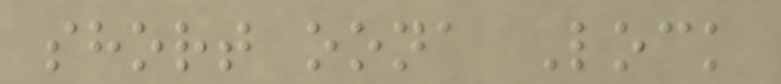short oona Lock
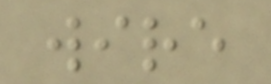wire
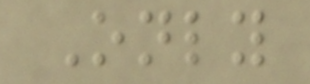Only
